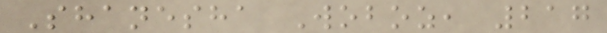Shanesha Woboz, 217
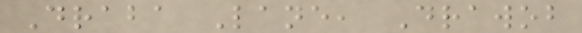Draba Lane, Drawob
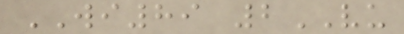WI89 2VU
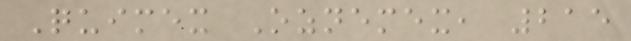Quimex Oznemex, 215
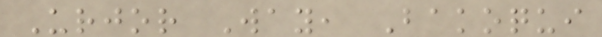Urjor Way, Bakoqui
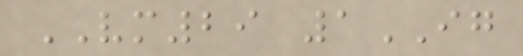VM29 1IG
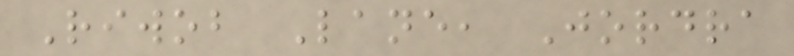Riwob Lane, Jordra
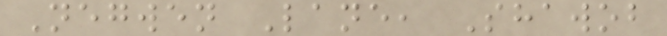Negwen Lane, Shawob
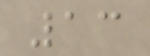13
